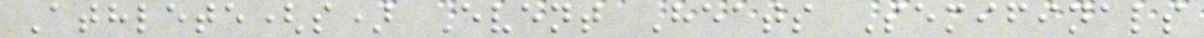Athlete(s) Event Heats Semifinals
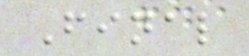Final
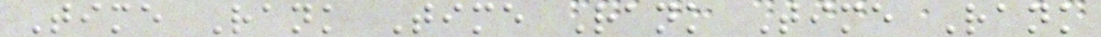Time Rank Time Rank Time Rank
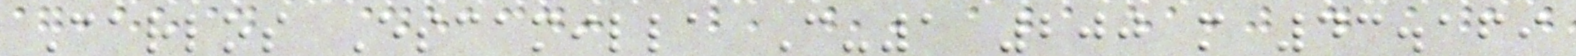Carlos Escamilla C-1 200 m 43.169
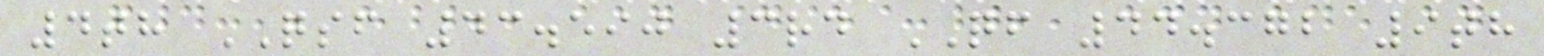4th QSF 43.590 3rd QF 44.372 9th
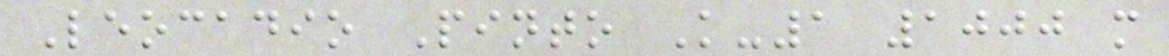Leocadio Pinto K-1 1000 m
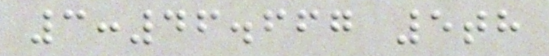3:46.667 5th
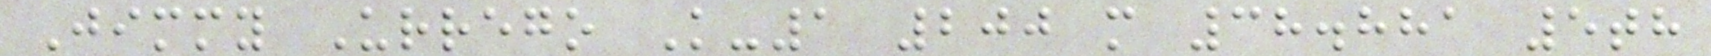Jimmy Urrego K-1 200 m 38.881 5th
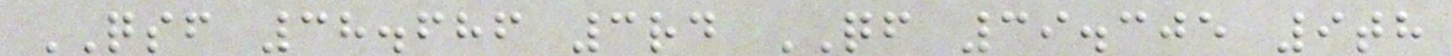QSF 38.686 3rd QF 39.305 9th
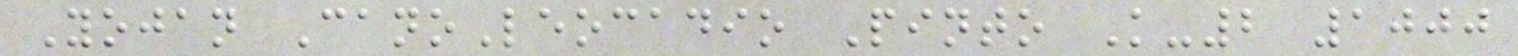Yojan CanoLeocadio Pinto K-2 1000
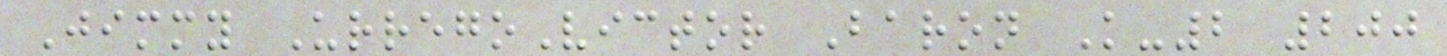Jimmy UrregoVictor Baron K-2 200
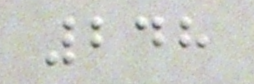248
